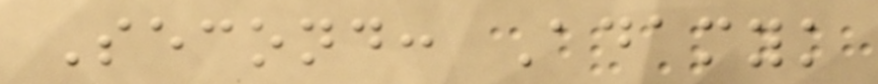Second: Adamyk
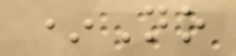*No
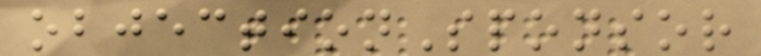objectionSponsor
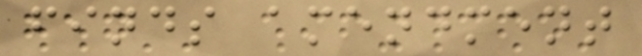finds amendment
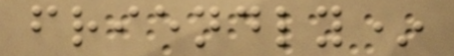friendly*
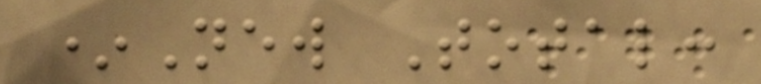*New Total:
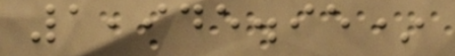1,945.95*
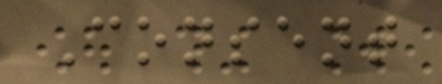Consent
